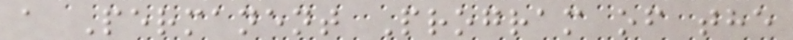a Permanent Program of the
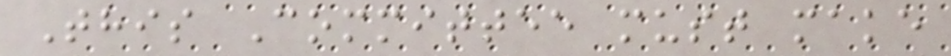This Committee must make
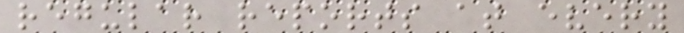regular reports at every
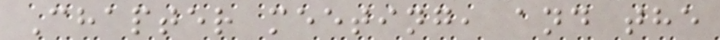Chapter meeting, and the
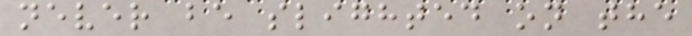never be slighted on the
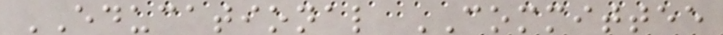EDUCATIONAL COMMITTEE
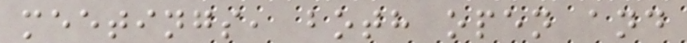meetings, both open and
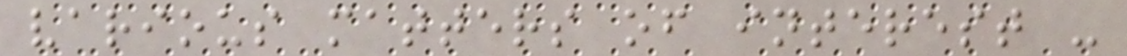various matters of interest -
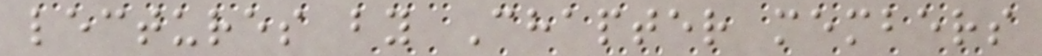lectures by Chapter members
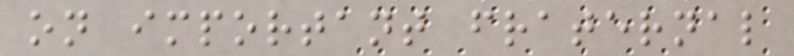on important fraternal
